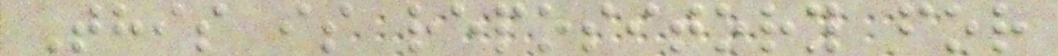This is repository for
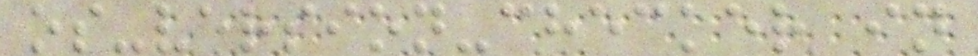os-version-checker in
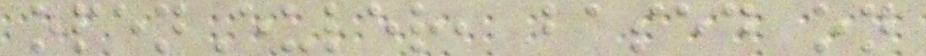openEuler, based on
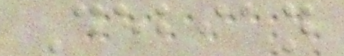Debian
